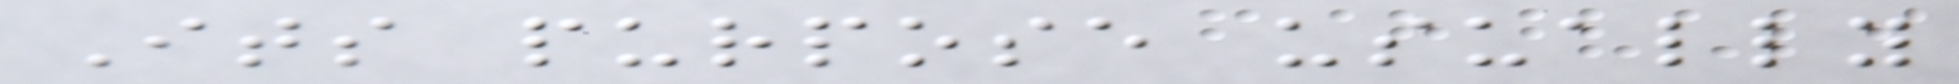Its purpose usually
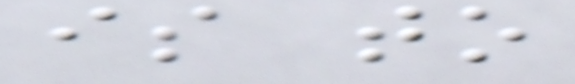is to
